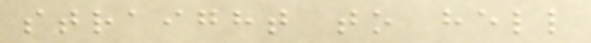straight to hell
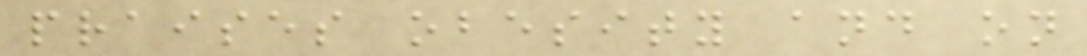praises obesity and on
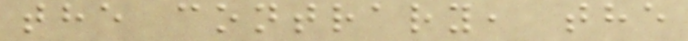the contrary, the
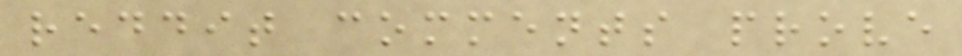reddit comments prove
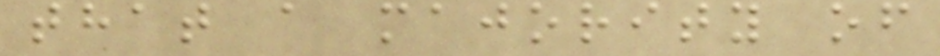that a majority of
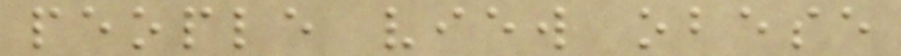people view obese
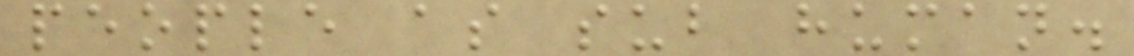people as sub human.
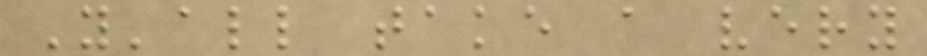Y'all take a very
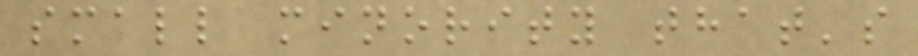small minority that's
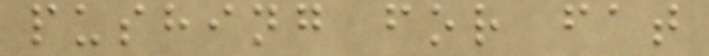pushing for fat
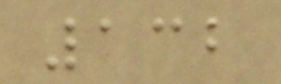132
